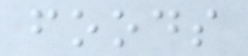foods
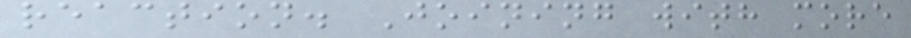reaction. Joining with more
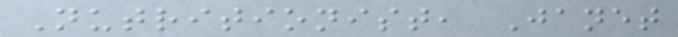Nutritionist, Janet
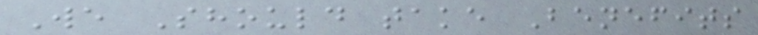We Should take Benefits
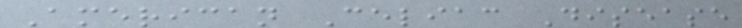American Celiac Disease
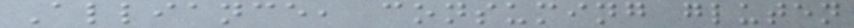Alliance, consuming gluten
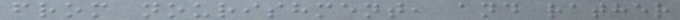from nourishment, and rather
